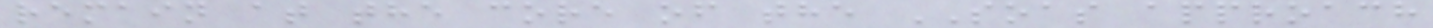remain at the core of the SOAS approach
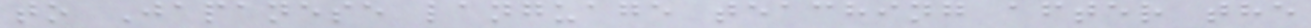to Japanese language teaching after the
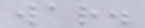war.
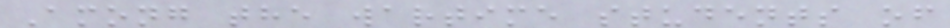Among the wartime students of
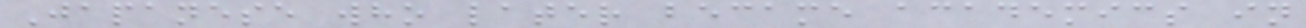Japanese who later became academics in
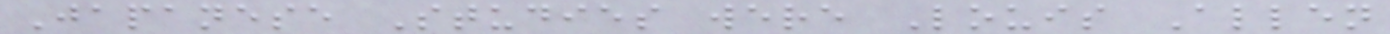Japanese Studies were Louis Allen
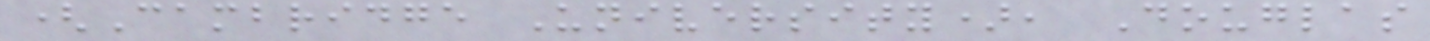(Cambridge University), Douglas
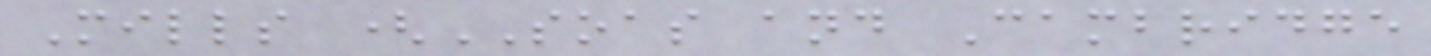Mills (SOAS and Cambridge
